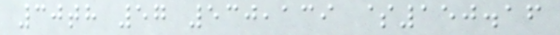30th 57 530,139 $150.16
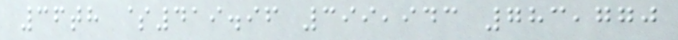36th $419.96 399,943 783,770
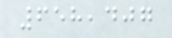658,407
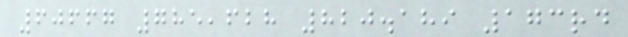60667 785,628 820.189 173rd
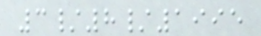3/8/1995
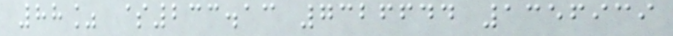88% $233.13 7326644 1356939
